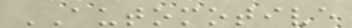AUTOMOTIVE
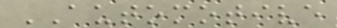AUTOMOTIVE
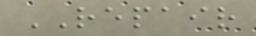REPAIR
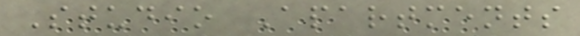Studio Apartments
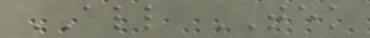ALL TEK
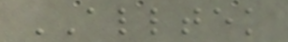ALLTEK
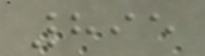895
